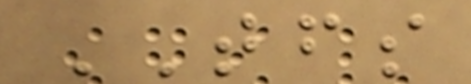TFS
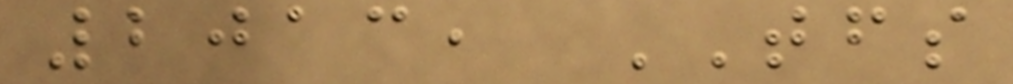2013, TFS
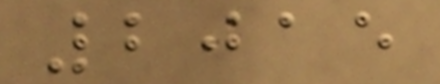2015
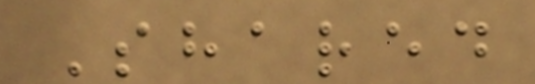Shared
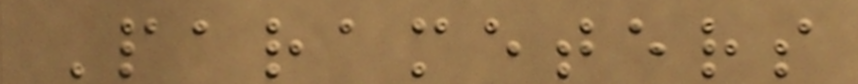Parameters
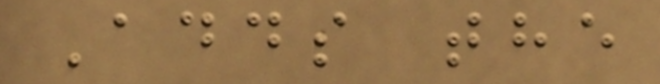Adds the
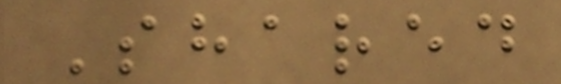Shared
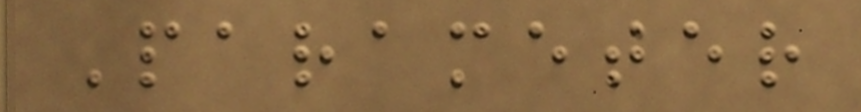Parameter
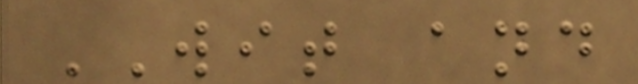WIT and
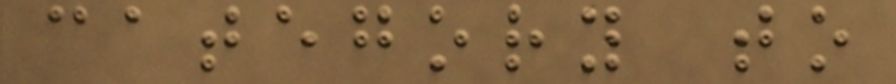category to
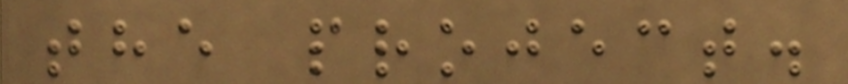the project.
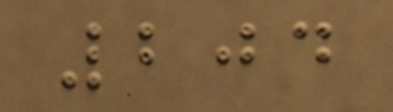204
